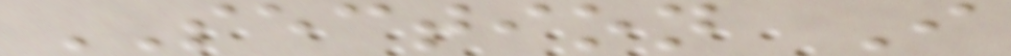SECTION I
